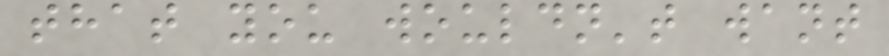that you wouldn't want
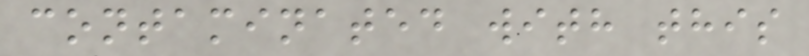contaminated with this
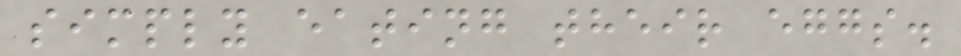simply eating their eggs.
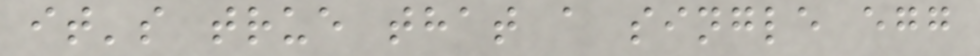it's true that a single egg
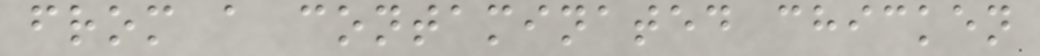from a contaminated chicken
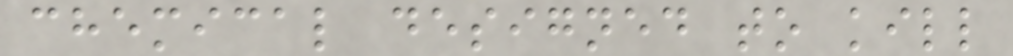chemical designed to kill
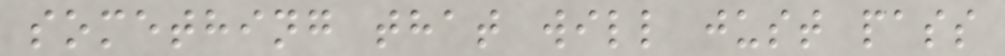something that will just pass
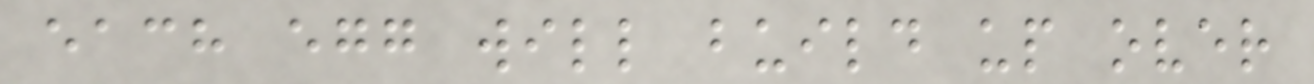each egg will build up over
